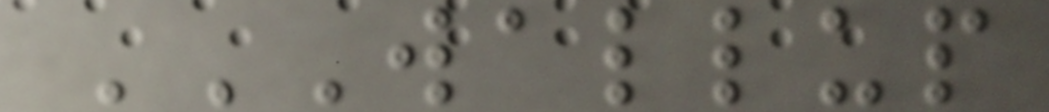WALLUP
